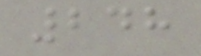248
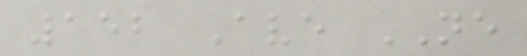152 Ave NE
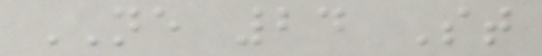NE 24 St
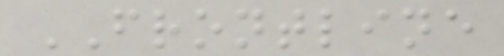FRONTLINE
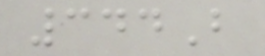344B
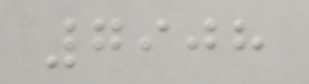7908
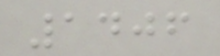1406
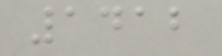1412
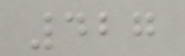427
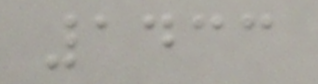1433
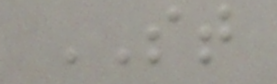ST
